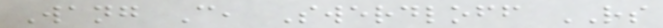Wang C, Swerdloff RS
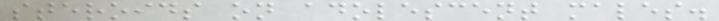steroids on adolescent males.
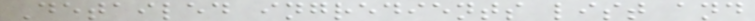Detailed ingredients list and
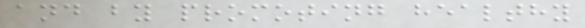and by promoting healthy
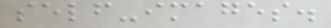self-images.
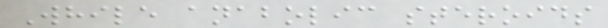While anabolic steroids
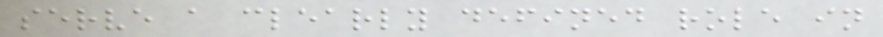serve a clearly defined role in
